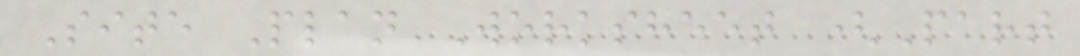Site Plan Worksheet (Part
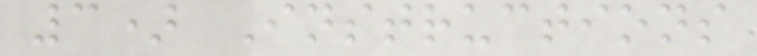3) Instructions
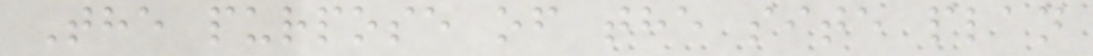The purpose of the site plan
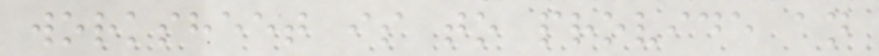worksheet is to provide an
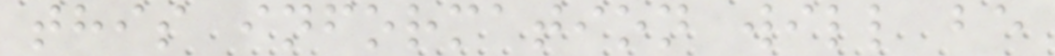this information will be
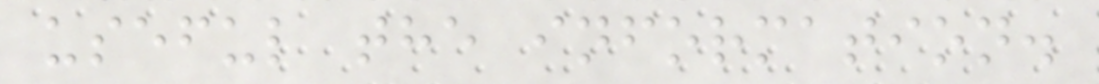useful the information.
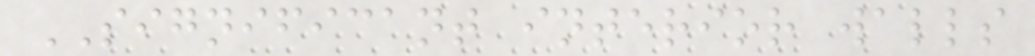SIGNIFICANT interior walls
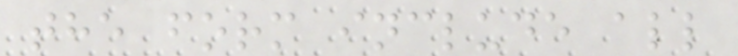the form include all
